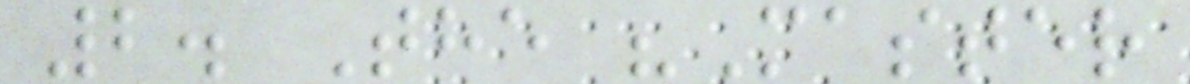2. The "Master
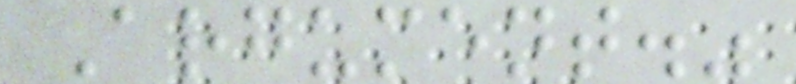Argument."
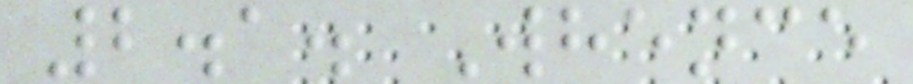2.1. Whence
